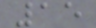15
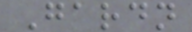Gardn
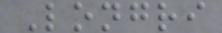Longri
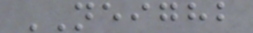NEIGHB
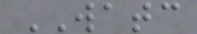WATC
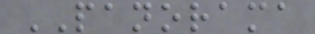PANORAMA
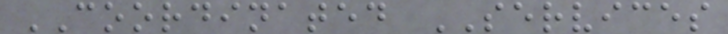COORDINATED SERVICES
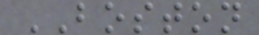BOSTON
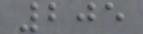205
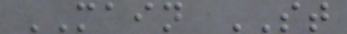MAIN ST
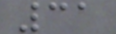31
